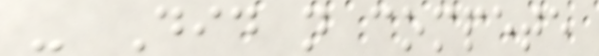- Did not compete
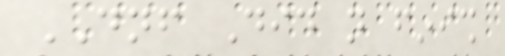DNF Did not finish
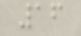16
